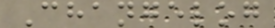Changelog
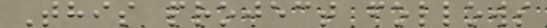This project follows
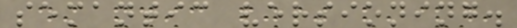semantic versioning.
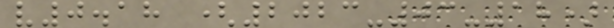v0.18 (2023-03-18)
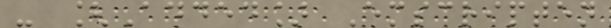- [Added] Emscripten
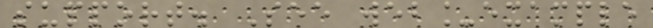support. See web_example
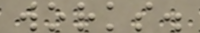works.
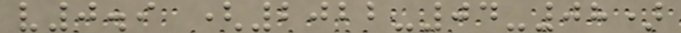v0.9 (2022-04-08)
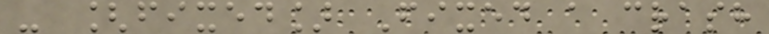- [fixed] Fixed a crash
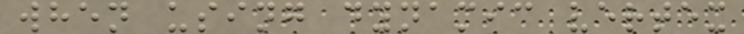when using dynamic vertex
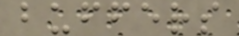buffers
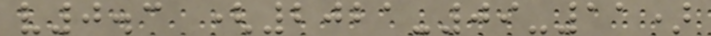v0.3 (2021-09-11)
